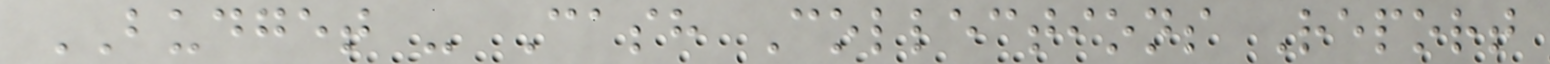BUDGET - Cash Collections Report
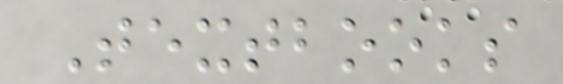Textbooks
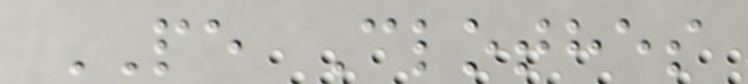PE Clothes
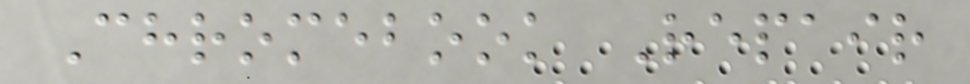Chromebook Repair
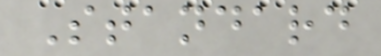Standard
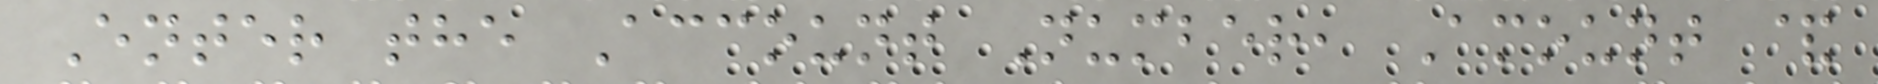Enter the Account Number, Amount &
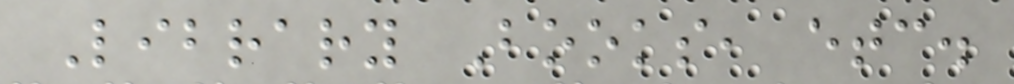Library Books, etc.
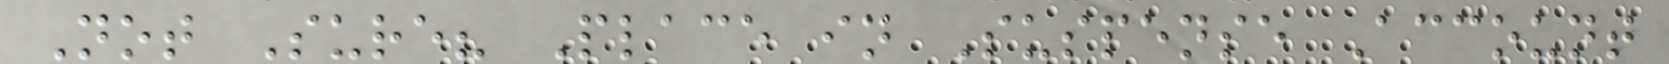Not Sure? Place in Suspense Account
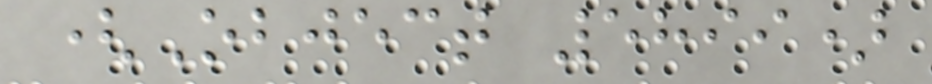(Object 5899)
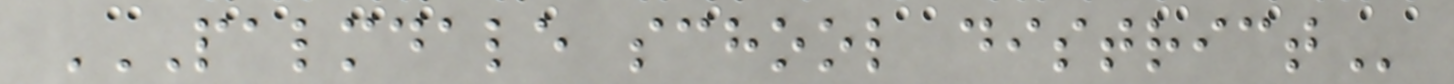PALMDALE SCHOOL DISTRICT
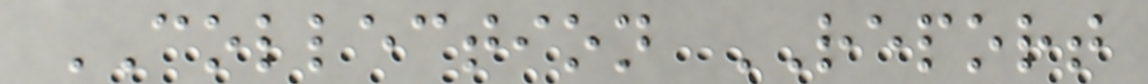COLLECTION REPORT
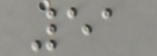51
